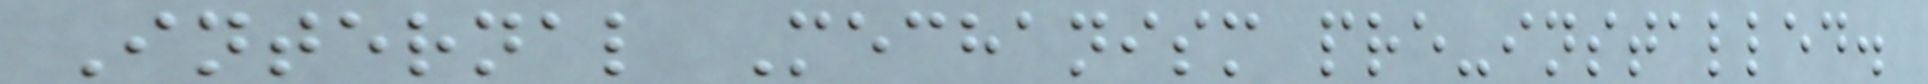Internal Mechanism pre-installed.
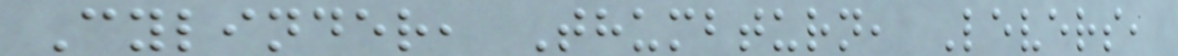Cylinder, Thumbturn, Levers,
